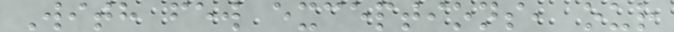With few exceptions, our
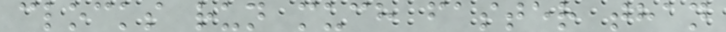clocks run much faster than
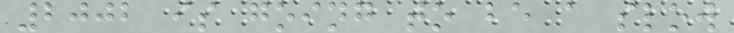2002 is going to be a slow
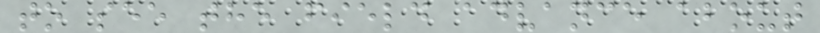to see the field advance about
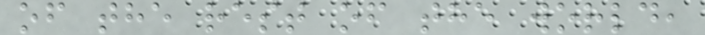of the rest of the world,
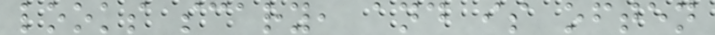looks scary, and is often
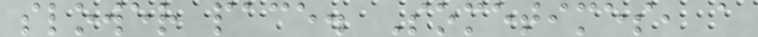slower pace. Sometimes, a
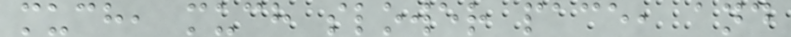much, much slower pace, and
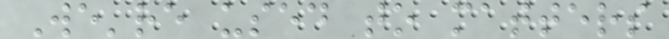We're used to matters
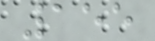155
